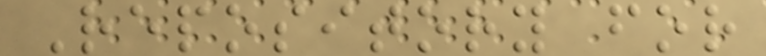Repository for
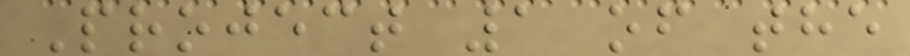Project 1 of the
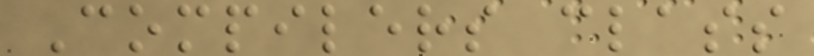Compilers class
